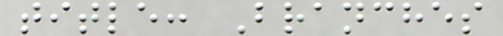title: Branches
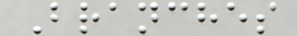Branches
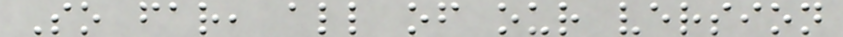So far, all of our version
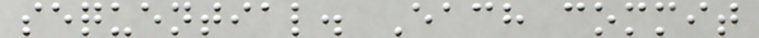sequential. Each commit
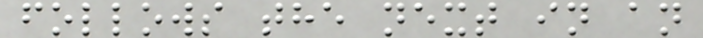follows the next in an
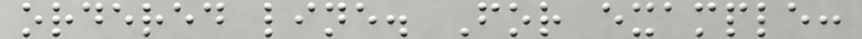ordered line. For example:
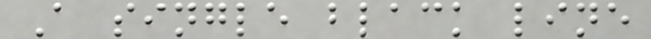A single black line
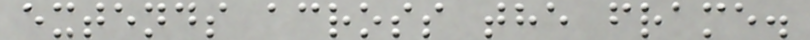extends across the frame.
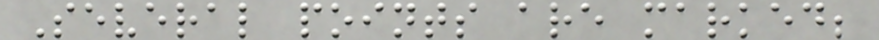Several points are marked;
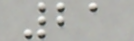21
